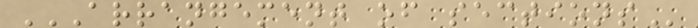ARRANGEMENT OF SECTIONS
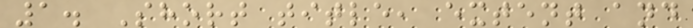1. Short title, extent and
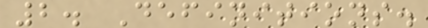2. Definitions.
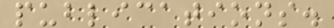publications.
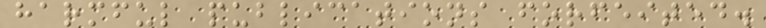harmful publications forfeited.
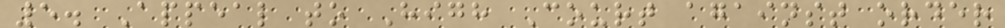5. Appeal to High Court against order
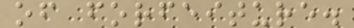of forfeiture.
